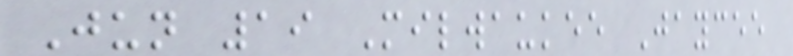Jun 19 Milwaukee Jaycee
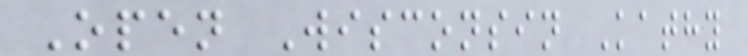Open Wisconsin Kathy
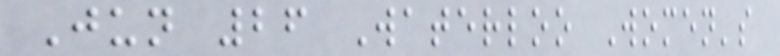Jun 26 Waterloo Women's
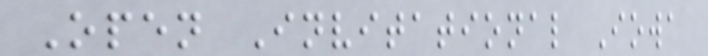Open Invitational Iowa
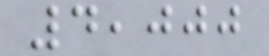4,000
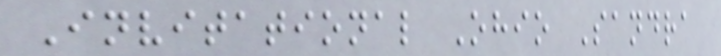Invitational Ohio Sandra
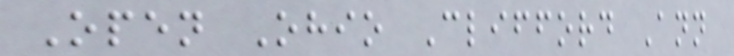Open Ohio Clifford Ann
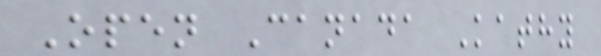Open Canada Kathy
